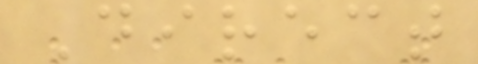Direct
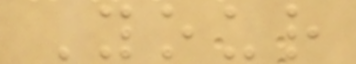Your
